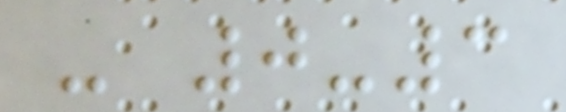- 0-3
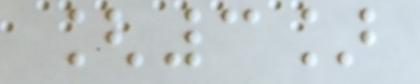[3]
